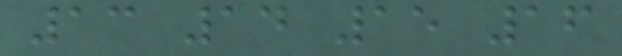13 14 15 16
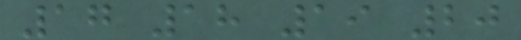17 18 19 20
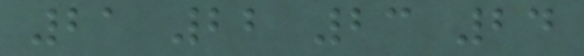21 22 23 24
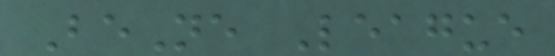BeNe League
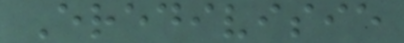Eredivisie
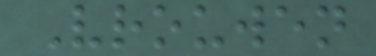Vrouwen
